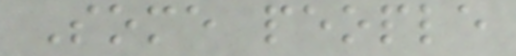Some people
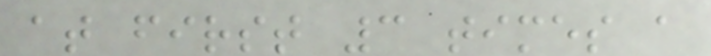at first 3 times a
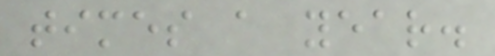times a year.
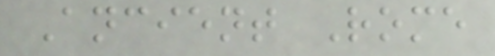Ancient Rome
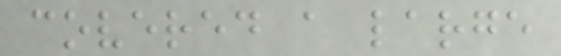covered a large
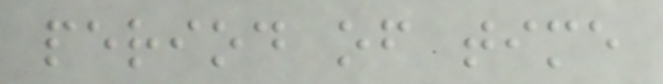period of time
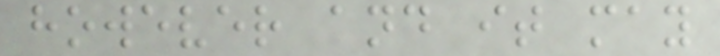however and it may
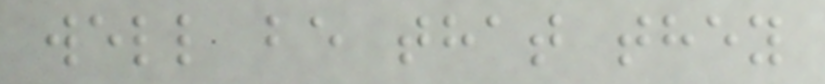well be that they
